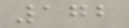172
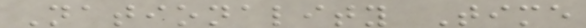Nationality Time
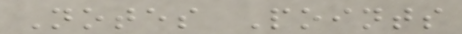Notes Points
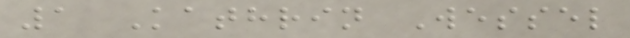1 Kathrin Wessel
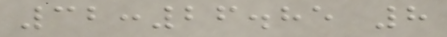32:26.85 8
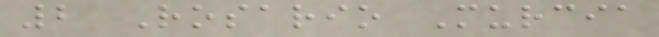2 Rosario Murcia
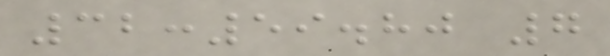32:59.80 7
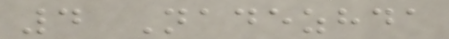4 Nadezhda
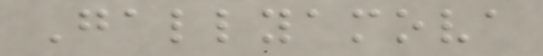Gallyamova
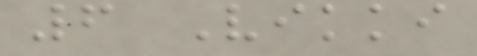6 Vikki
